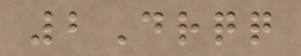2Drqq
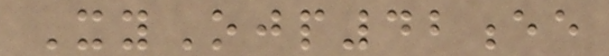XyOjp42ee
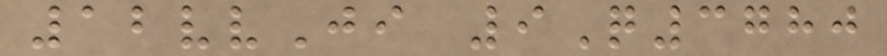12vvJi 9Q3780
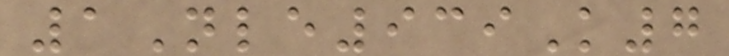1Nle939K7
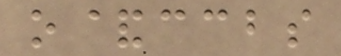o&ccbs
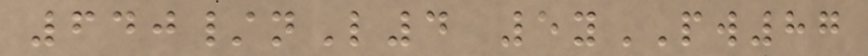640/nL4 5yPW87
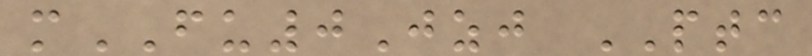mFU0Jzj PTC
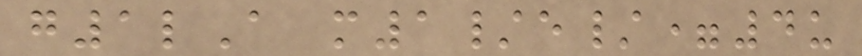g1lA m1/e/=4u
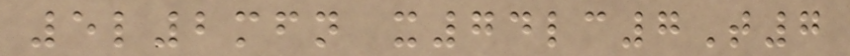5l2mfn x74lc7T7
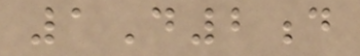1D2d
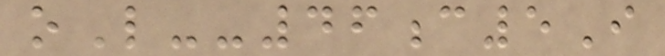oL--46c5I
